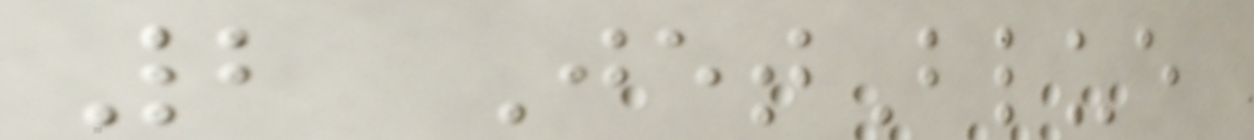2 JetBlue
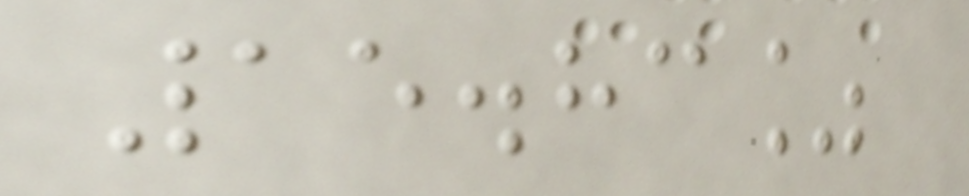15.83%
